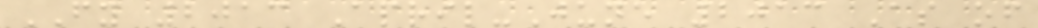FY 2013 April-June 2013 As of
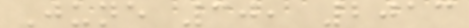June 30, 2013
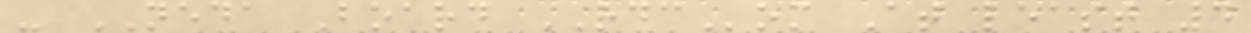- NEDA Board RDCom At least 4
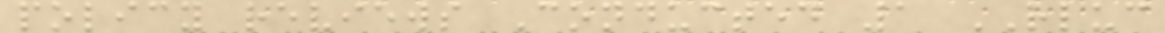policy reviews Conducted 1 RLUC
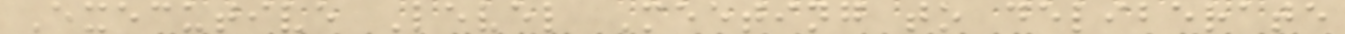Executive Level Meeting to deliberate
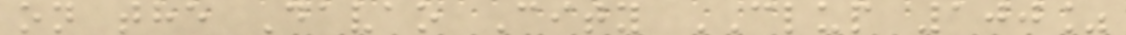on the Davao City CLUP 100%
